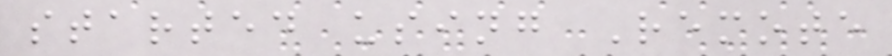started using Remote
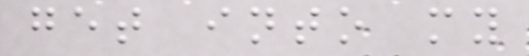get into my
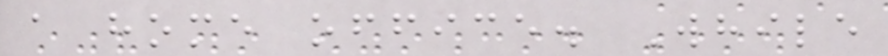a home office. While
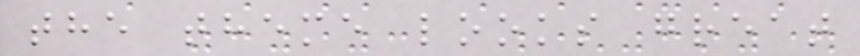the theme looks great
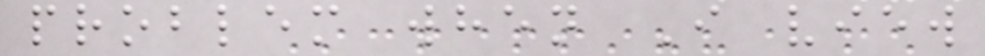problem when I view
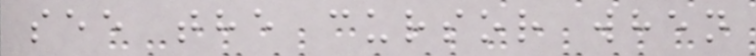see the cursor when
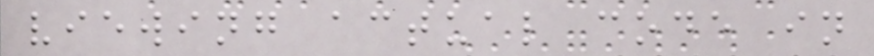viewing actual code in
